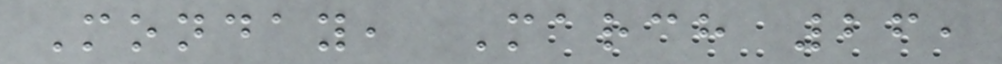Monday, March 26,
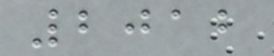2012
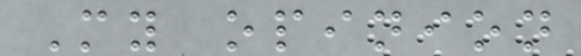My opinion
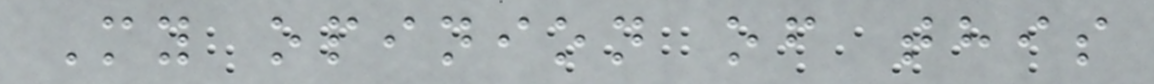My opinion of this
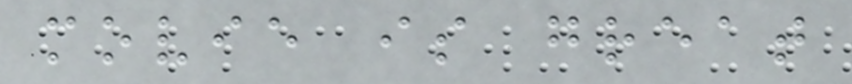movie is great
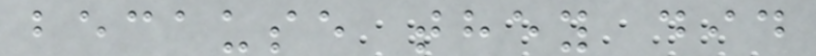because they did
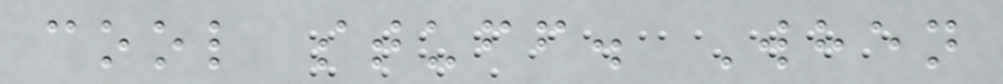cool stuff. When
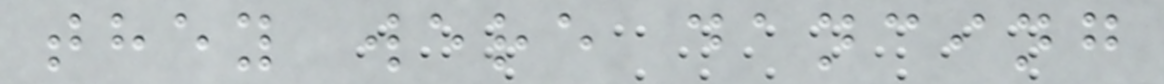they were dancing
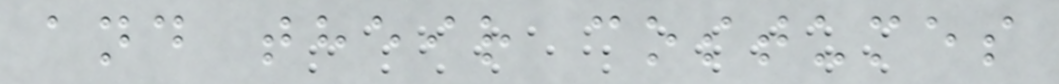and their costumes
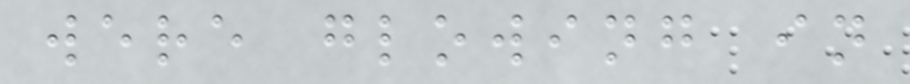were glowing in
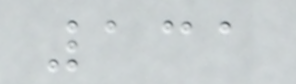131
